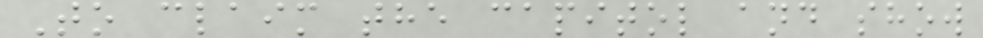To claim the capitol and show
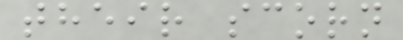their scorn
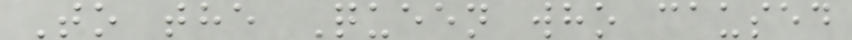To the Queen who caused
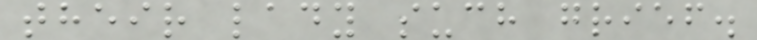their lady such grief.
